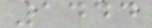1444
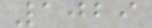1029
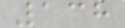138
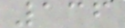136
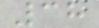38
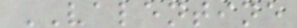VALENTINE
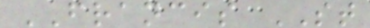FRANCIS ST
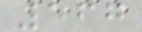567
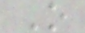O
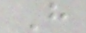H
